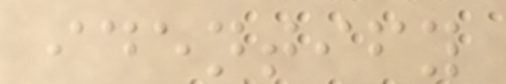identify
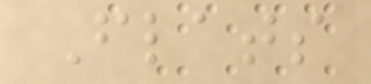Flats
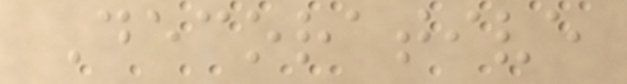Decorative
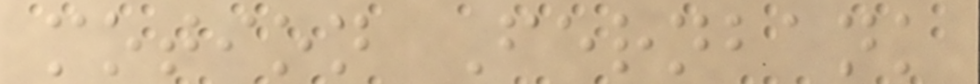motion Fernbank
